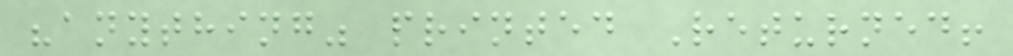"anything" printed Returned!
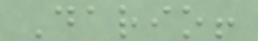Dario!
